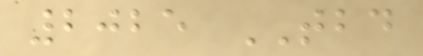2025 TBD
